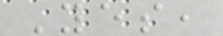Yes,
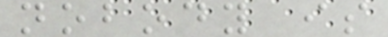nobody is
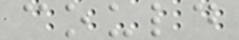could
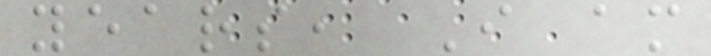years, I am
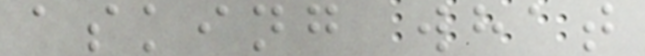asking what
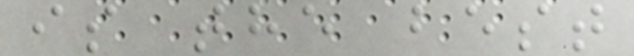is the best
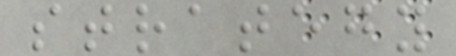strategy
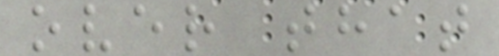over that
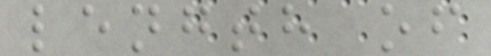length of
